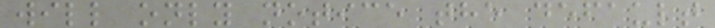will only notice the default
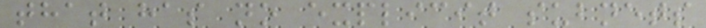that has no explicit subnets
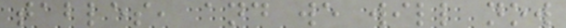tables, and we will now
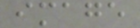image
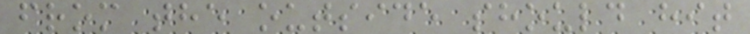from the outside should hit
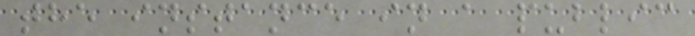the instance in a public
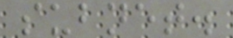subnet.
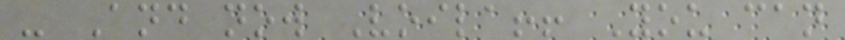- And now Voila!! You can
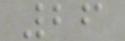26
